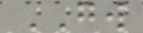GW
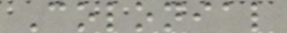Colonial
